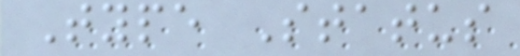Type Status
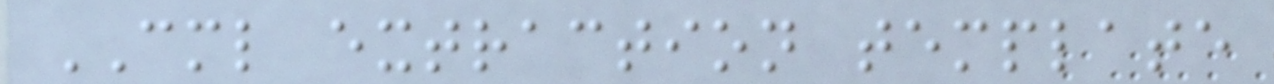CML extraction template
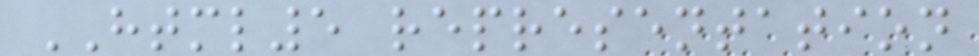HTML5 representation
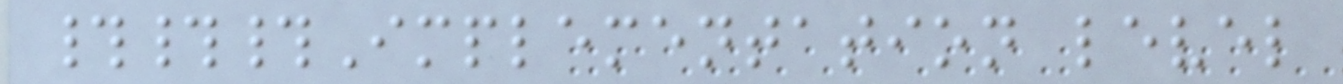###Implementation level
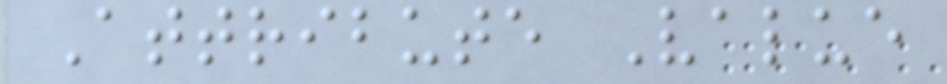Attribute Value
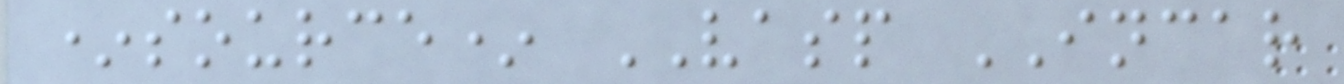*source* VASP INCAR
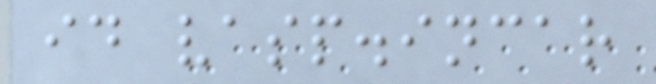id vasp.incar
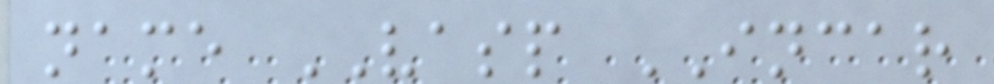name VASP INCAR
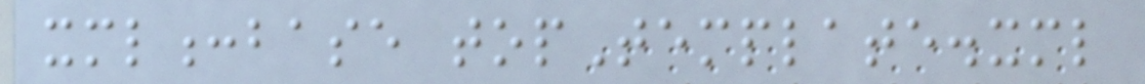xml:base topTemplate.xml
